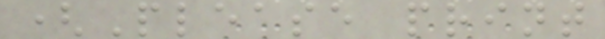(Please print
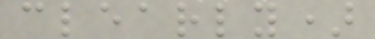clearly)
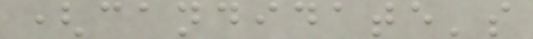(candidate's
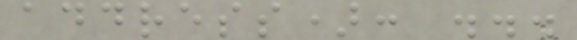address): ...
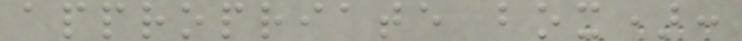appropriate box):
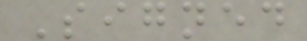Signed
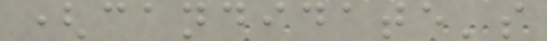(candidate's
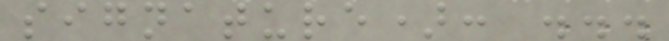signature): ...
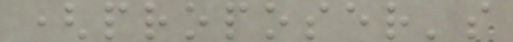(proposer's
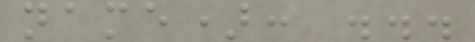name): ...
